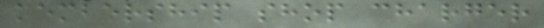membership shop charger
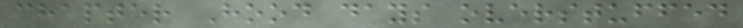chapter Hood days overstuffed
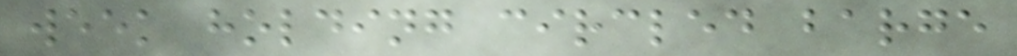week holding circled barge
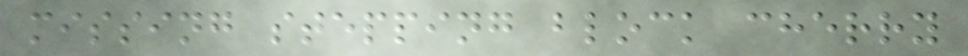missing stepping block cherry
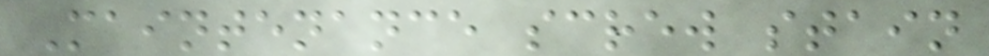Maintenance screw stain
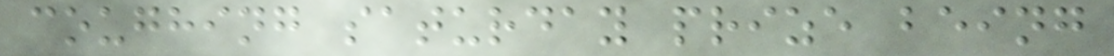coughing saturday prize being
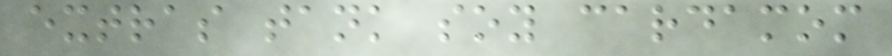extras tank soy cardamom
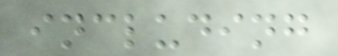including
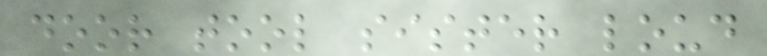door tool sister loud
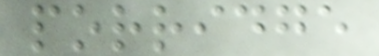porridge
